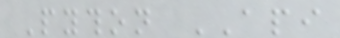Python API
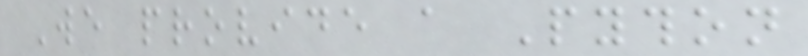We provide a Python
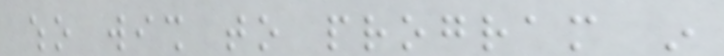who wish to program in
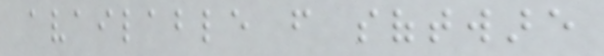available from software
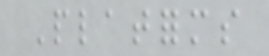Platforms
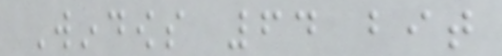Windows 64 bit
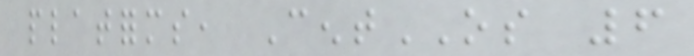platforms, CentOS 6
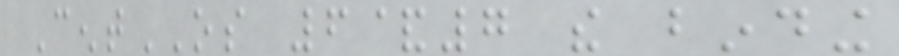CentOS 6&7 the binding
